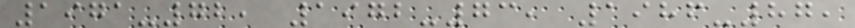1971-72, 1972-73, 1986-87,
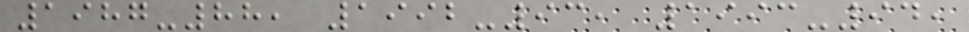1987-88, 1992-93, 1993-94,
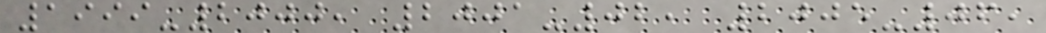1999-2000, 2001-02, 2005-06,
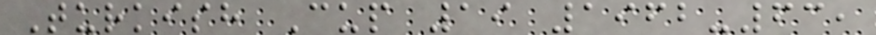Turkish Cup 19 1962-63,
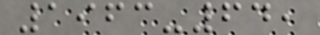1963-64,
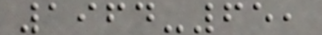1964-65,
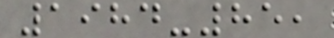1984-85,
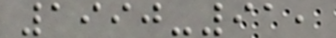1990-91,
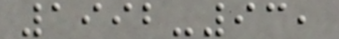1992-93,
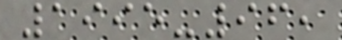1995-96,
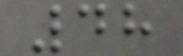48
